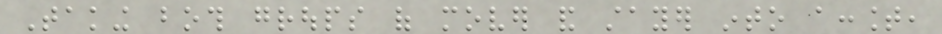Taking both groups of mover and stayer into account,
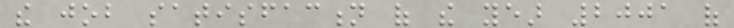the job satisfaction of the year 2001 of
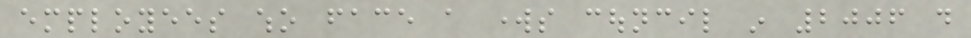employees who face a works council in 2006 do
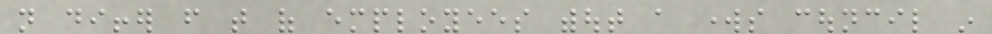not differ from that of employees without a works council in
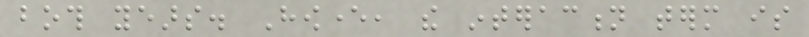both years. However, the interaction term is
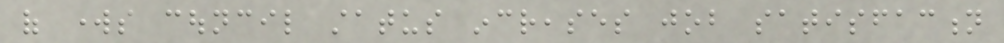of works council status increases job satisfaction
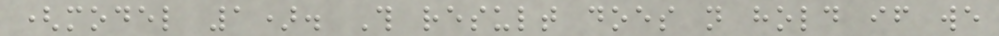(model 1). This result does not hold if we
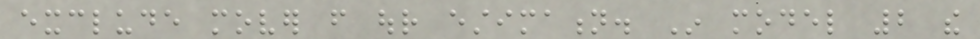exclude mover from our estimation. In model 2 the
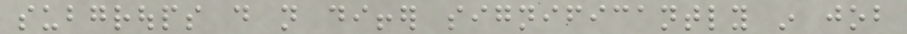subgroups do not differ significantly in job
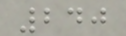240
